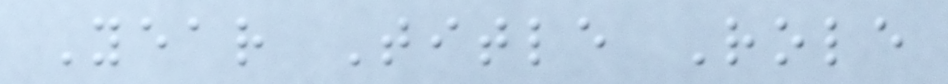Year Title Role
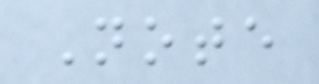Note
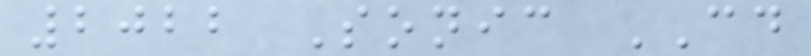2022 Sonic CD
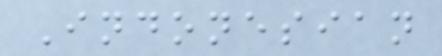Indonesian
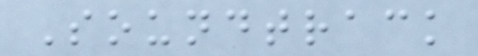Soundtrack
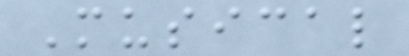Musical
